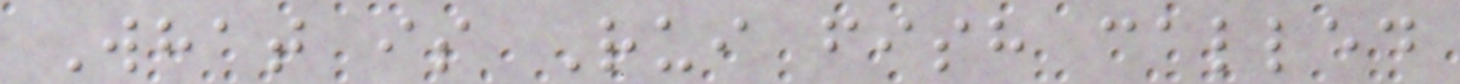What is Rui fish called
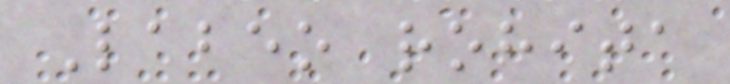Labeo rohita
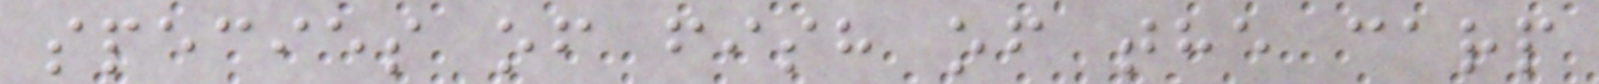species of fish of the carp
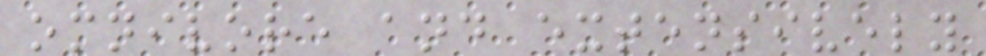omnivore and extensively
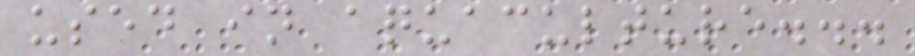used in aquaculture...
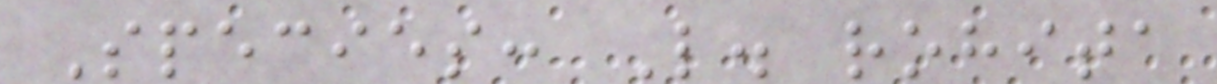Species: L. rohita
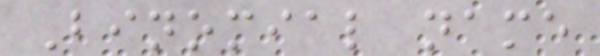Binomial name
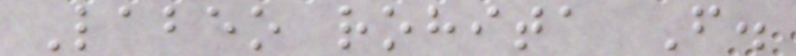Labeo rohita F.
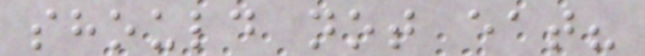should not eat?
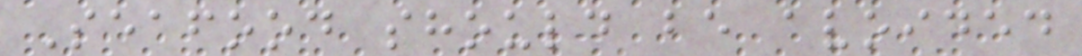Seafood should be avoided
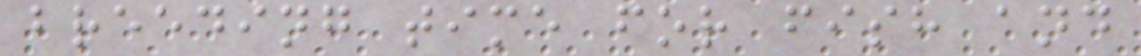breeding time for fish and
